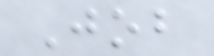Job
